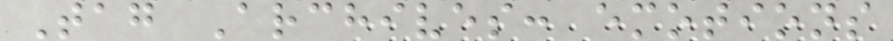Tag Archives: emotions
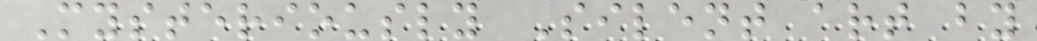Mysteriously Silent art by
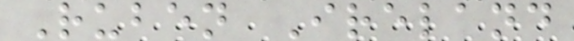Ruben Ireland
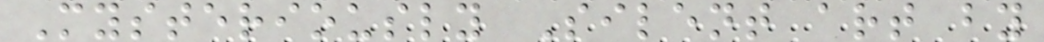Mysteriously Silent art by
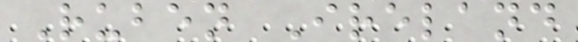Ruben Ireland
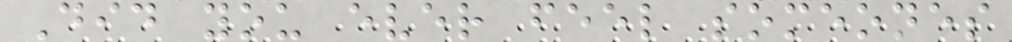Did you ever feel someones
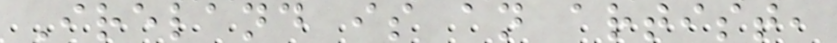Ireland is an artist,
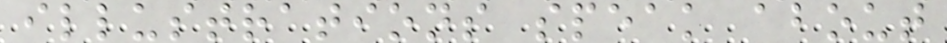illustrations speak about
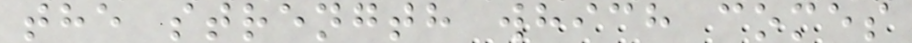the strength which comes
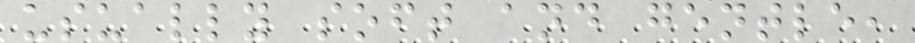usually soft and gentle,
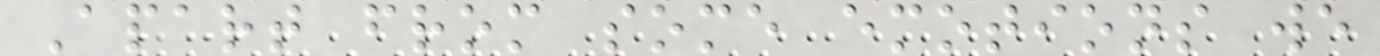Apart from some emotions we
